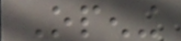Opening
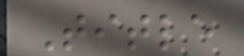Title
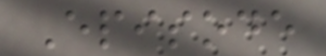Episode
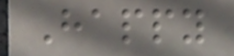Happy
